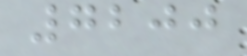7200
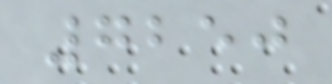7250
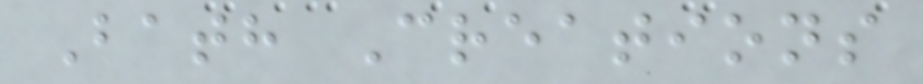Bath Creations
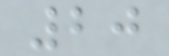20
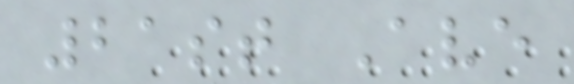21st Ave
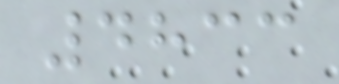4833
